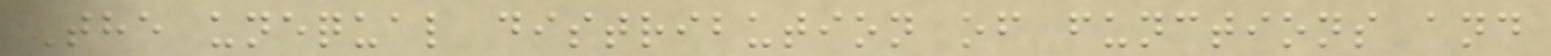The unequal distribution of functions and
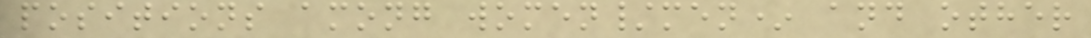positions among women/men* and other
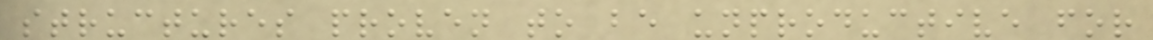structures proven to be unproductive for
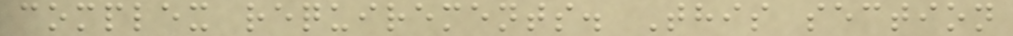complex requirements. This section
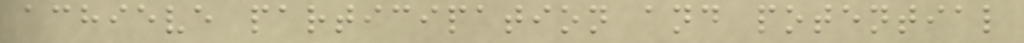achieve participation and potential
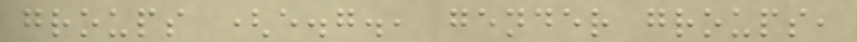groups (e.g., gender groups,
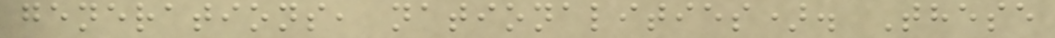generations, nationalities). These
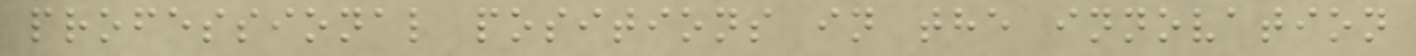professional positions in the innovation
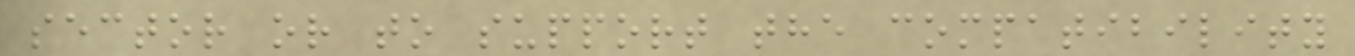sector or to support the compatibility
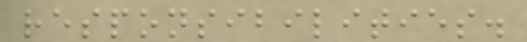responsibilities.
